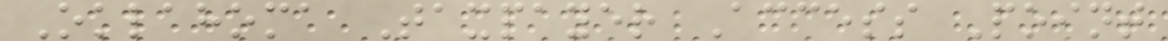Oklahoma Taxpayer Access Point
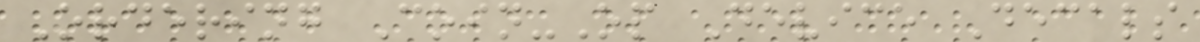Ordering Coin-Op Device Decals
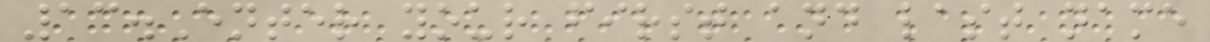13.Enter your first and last name
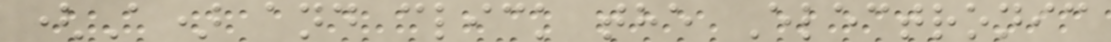(A) and click the Electronic
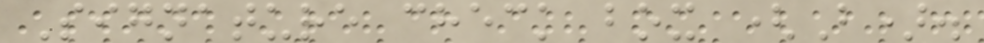Signature check box (B).
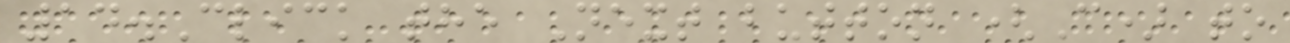14.Click the Next button (C) to
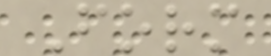Form
